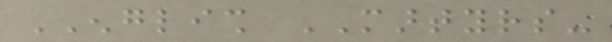ENGLISH MARTYRS-
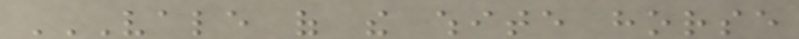VALE OF THE WHITE HORSE
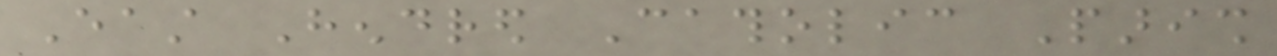East Hendred Catholic Parish
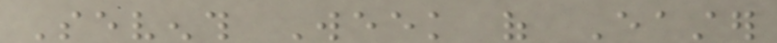Seventh Week of Easter
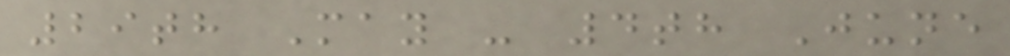29th May - 4th June
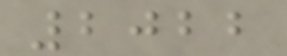2022
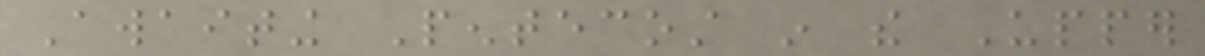Awaiting Pentecost in the Upper
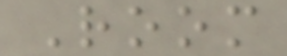Room
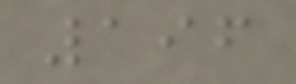196
